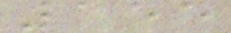155
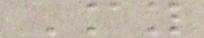My
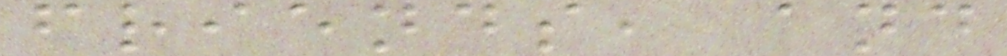friends, and
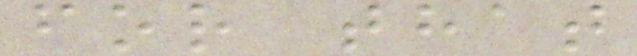for that
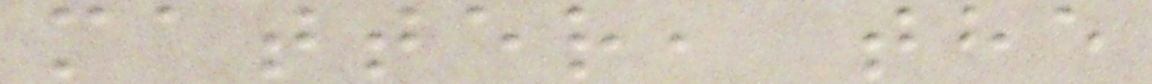matter, the
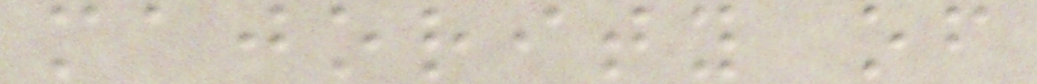majority of
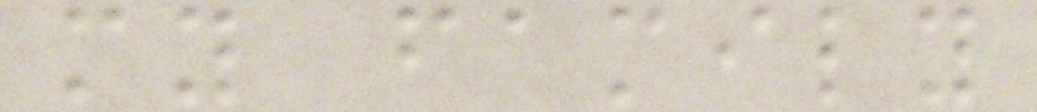my family
